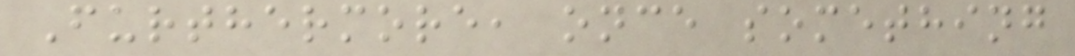Furthermore, once something
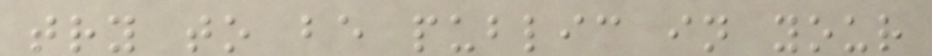try to be public in your
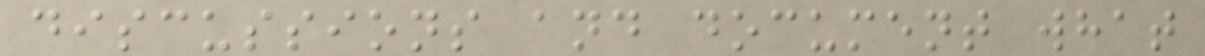discussions and document what
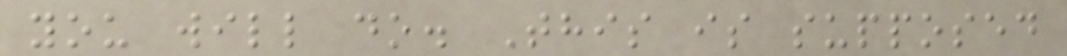you will do. This is supposed
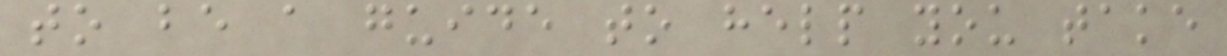to be a guide to help you take
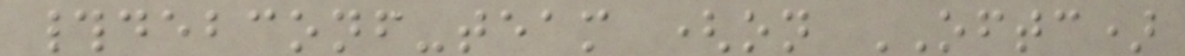#debconf-team (on OFTC)
